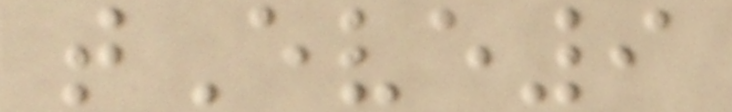tEve9
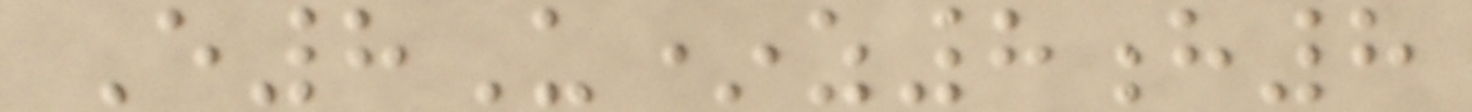E8U*z8h8
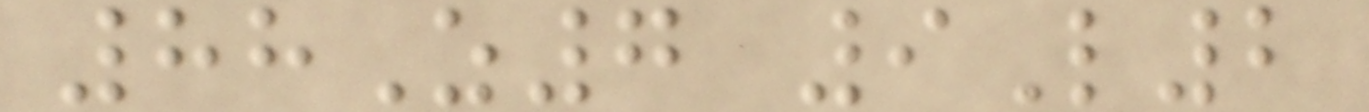88Z7 9L2
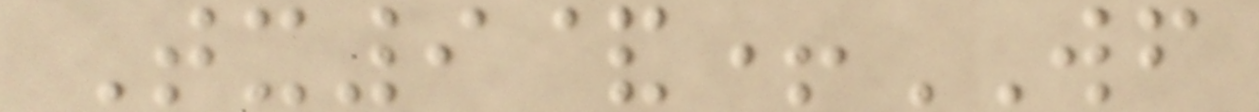Tx9&+WF
